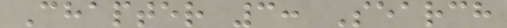Chapter 3: Search
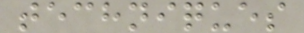techniques
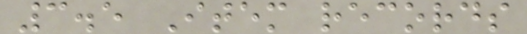3.5 Item records
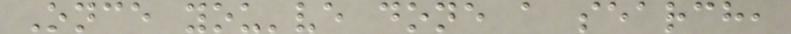Once you've done a search,
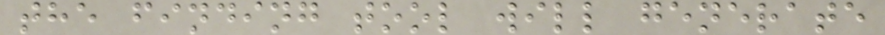the finding tool will generate
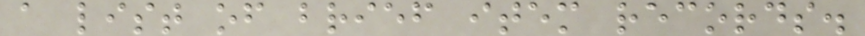a list of brief item records.
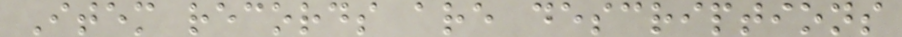Item records are descriptions
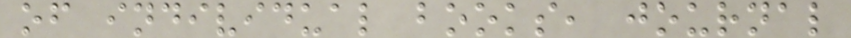of individual books, journal
